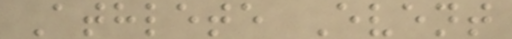Athlete Event
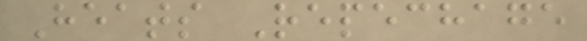Heats Repechage
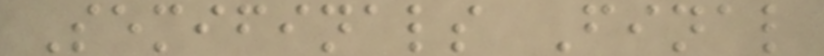Semifinals Final
